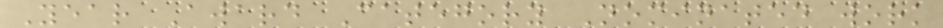Year Award Category Nominated work
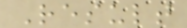Result
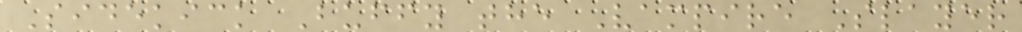Sidekick Buffy the Vampire Slayer
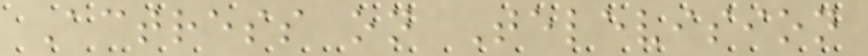Actress on Television
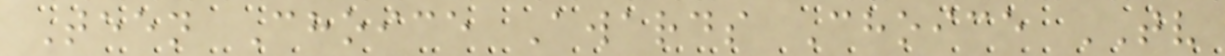Teen Choice Awards Choice TV
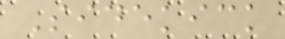Sidekick
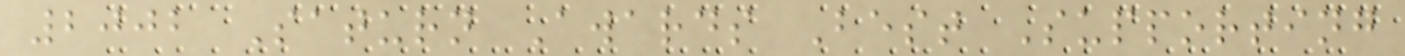2002 Saturn Awards Best Supporting
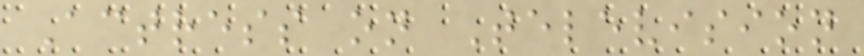Actress on Television
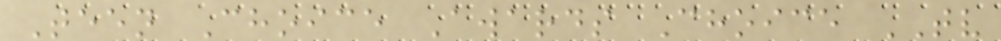Teen Choice Awards Choice TV
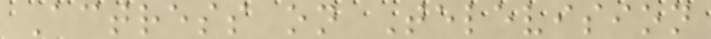Actress on Television
